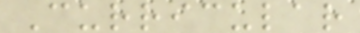Curricular
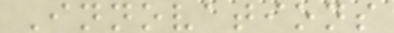Innovations
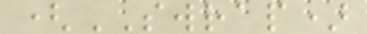(SWRAP)
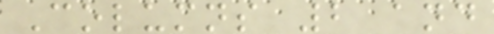Columns 2 and
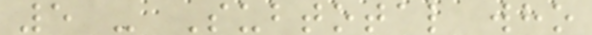5 - Subtotal who
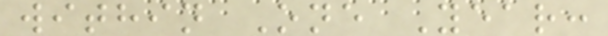within One Year:
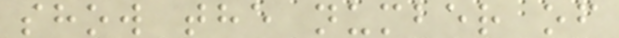show the number of
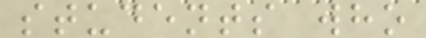students who
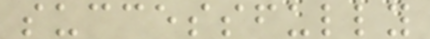successfully
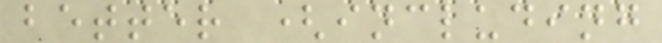better (including
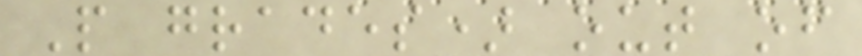P grades) out of
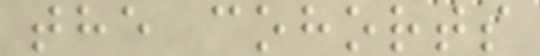the cohorts
